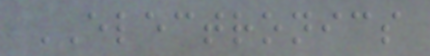ELECTRONICS
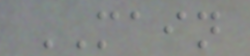MAIN
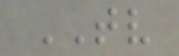TV
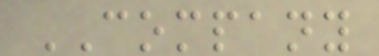COMPANY
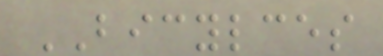BICYLCES
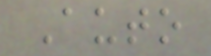Auto
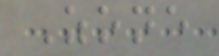Zone
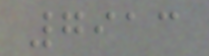7913
